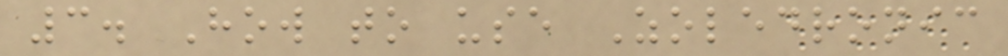3. How to use Zoledronic
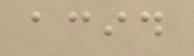acid
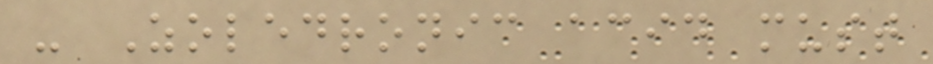- Zoledronic acid must
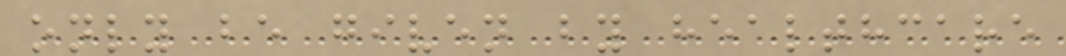only be given by healthcare
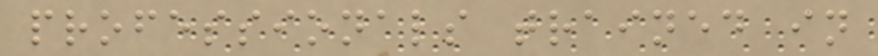professionals trained in
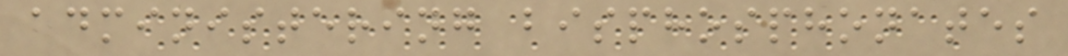administering bisphosphonates
